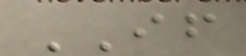IF
